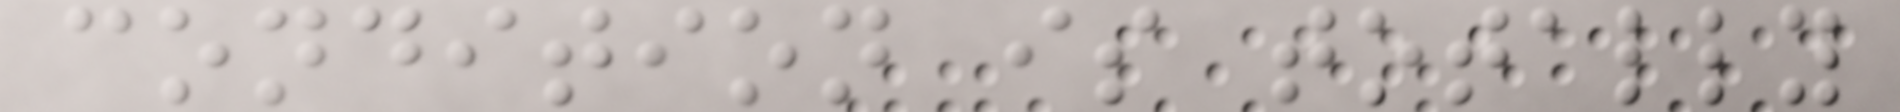condition is totally
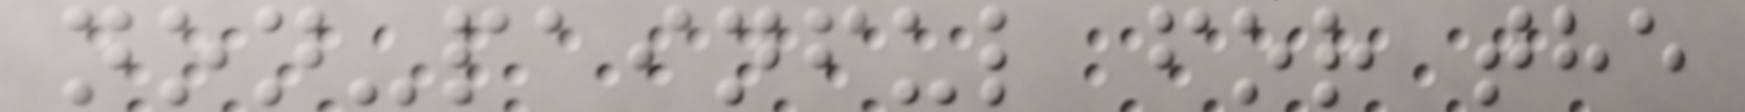non-painful for the
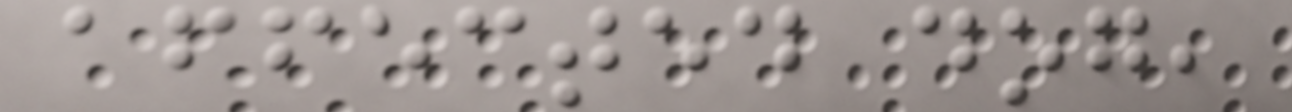affected dog,
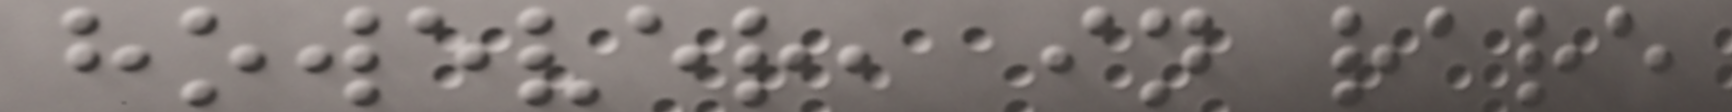however, in rare
